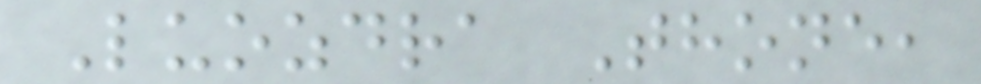Luozdra Thone,
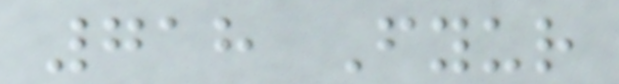718 Fyur
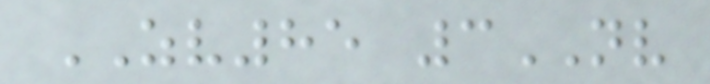ZV85 3NV
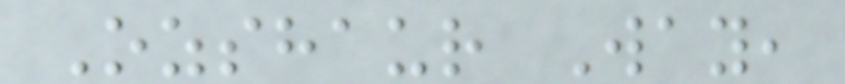Ozshaur Way,
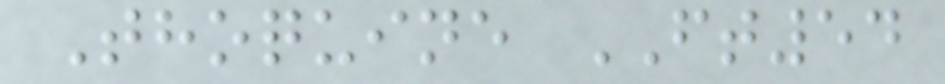Thoquine FT54
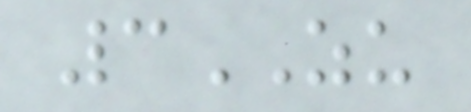3ZU
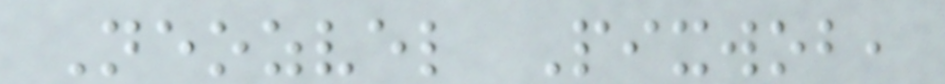Neozvel Pixwob,
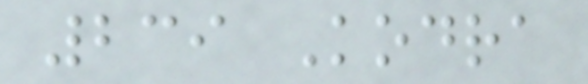239 Kodra
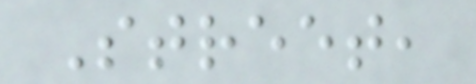Street,
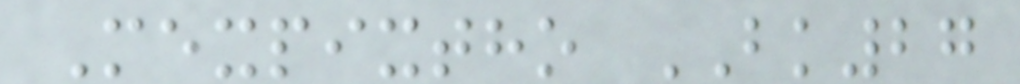Mexpixtho BK27
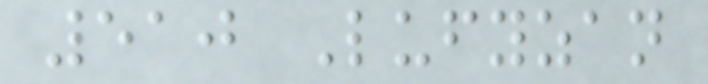510 Lufyzan
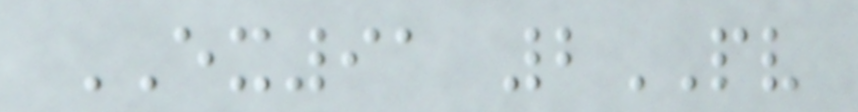EX91 2PV
